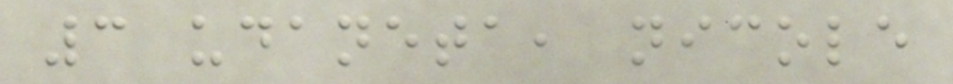3 udaneta, nicole
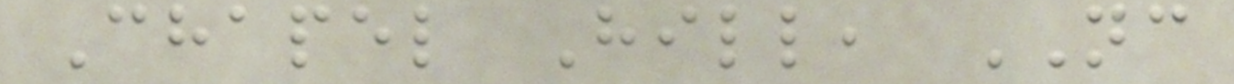Chapel Hill, NC
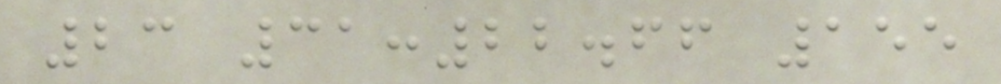23 31:22.66 155
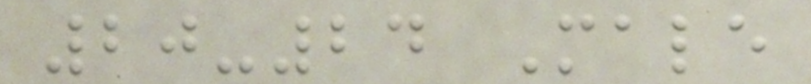20-24 Male
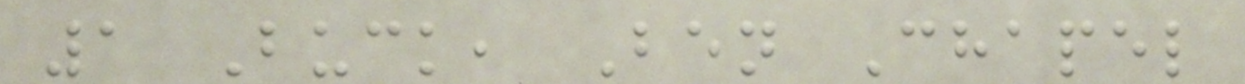1 Buck, Ben Chapel
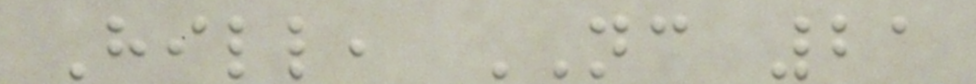Hill, NC 21
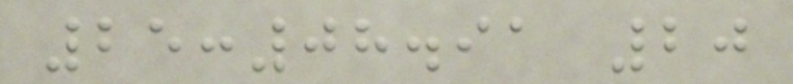25:08.91 20
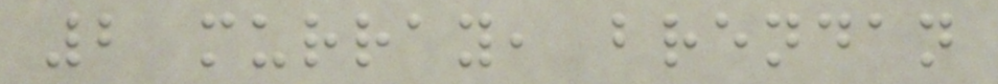2 murray, brendan
